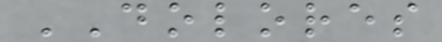DOLORES
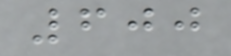600
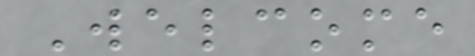Welcome
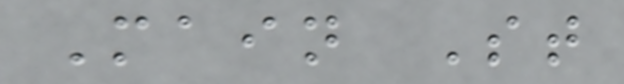Main St
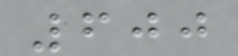600
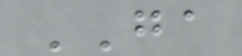GA
